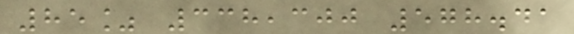85% 338,300 578.41
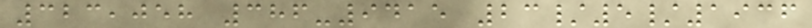323,058 386-9415 23/5/1936
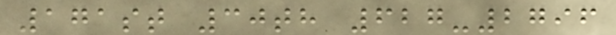171st 30th 627-2796
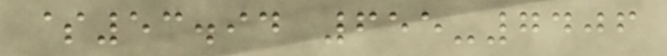$53.94 655-7406
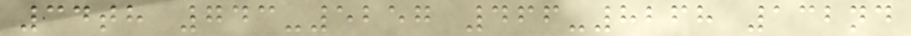34th 743-5257 466-8268 132nd
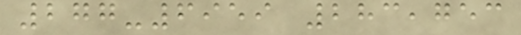277-6959 283,753
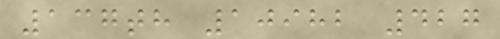137th 10982 427
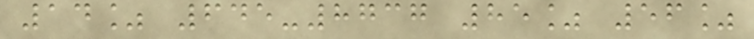14% 645-8737 85% 56%
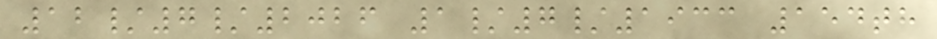12/7/2026 1/7/1933 154th
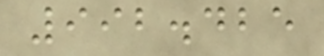992.425
